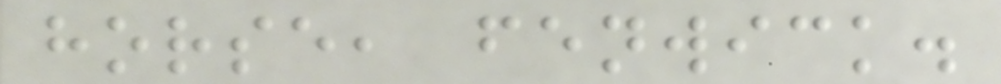horse, fenwick.
